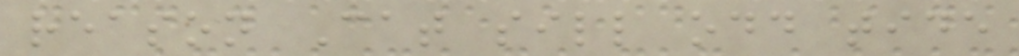reason Cat sill odd tide
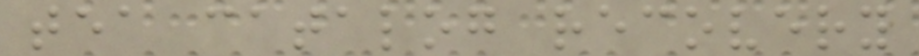tea catalog recovery
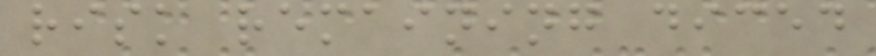risk remaining diced
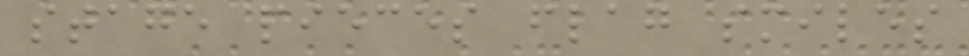stage pieces flag smiles
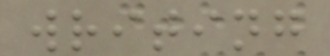writing
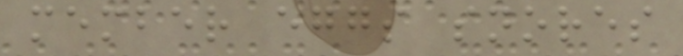member eggs snores
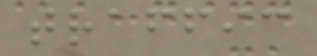traffic
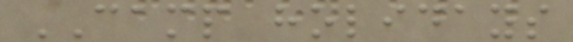CAMP holidays
